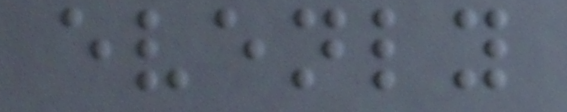evenly
